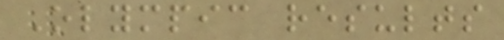Olympic results
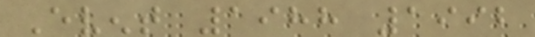Event 1988 1992
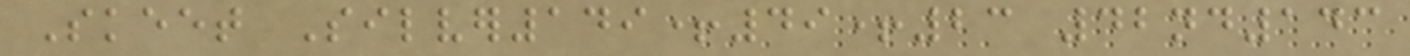Skeet Silver149+49+23 42nd143
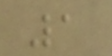1
